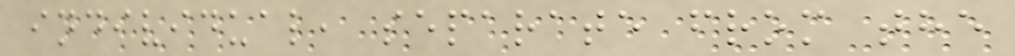individual, separate from the
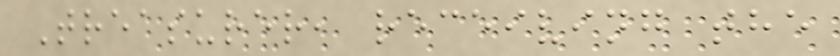Treasurer, receiving the
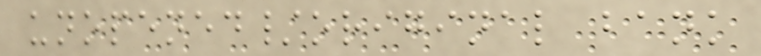unopened/original bank
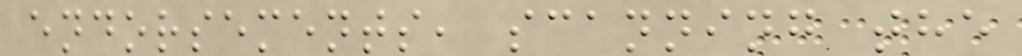endorsements, scanning the
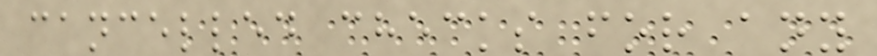cancelled checks for any
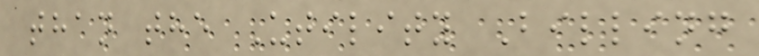than the Utility Billing
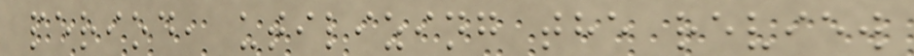period, utilizing the review
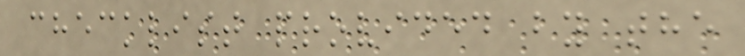checklist provided by the
